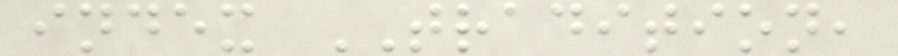index TRADITION,
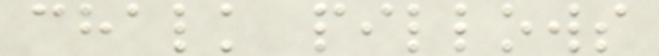chalk pillows
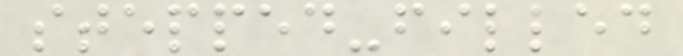stepped-filled
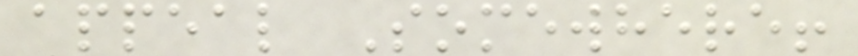appeal Somewhere!
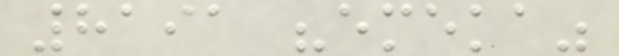8191 "emeka"
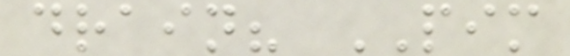drain? PIM
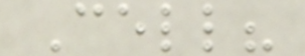Cell?
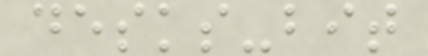desks-bit
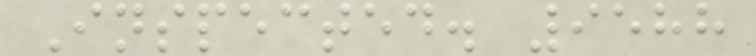Inspected. 9588
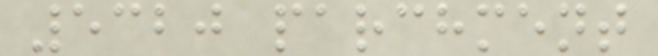5320 parchment
